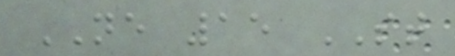NE 15 ST
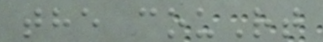the couRt
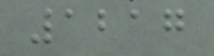1217
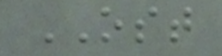OST
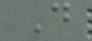D
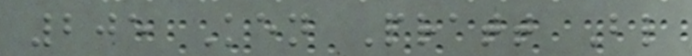205 Ken Pratt Bl
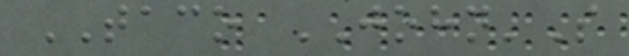TACO JOHN'S
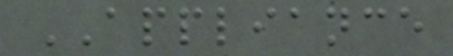APPLIANCE
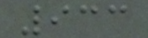933
